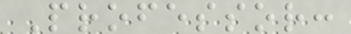Professor:
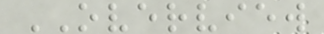OVERVIEW
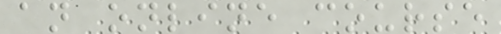an online course
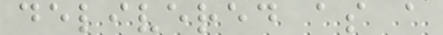delivered as a
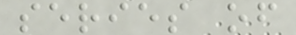series of
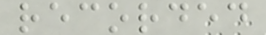recorded
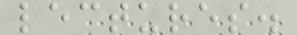lectures.
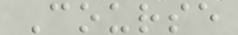Course
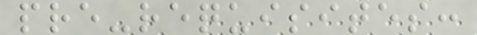pre-requisites:
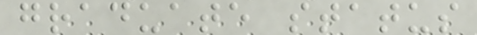graduate status
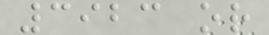3923 or
